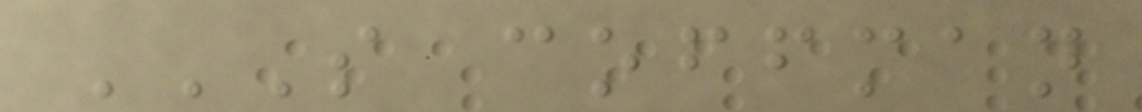S COFFMAN
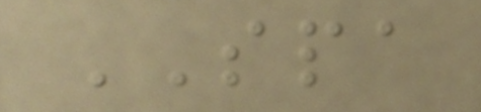SPA
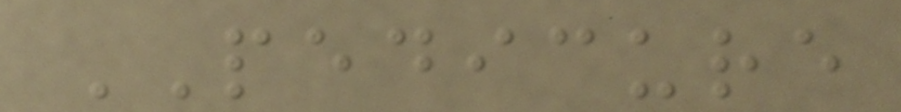PEDICURE
